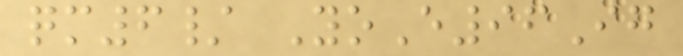qm6/ YoE96Ig
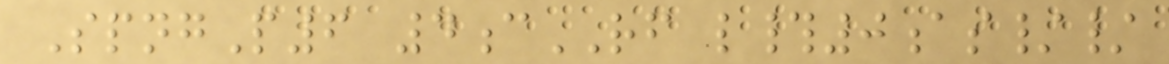SpngP6 4cRF l#0as//
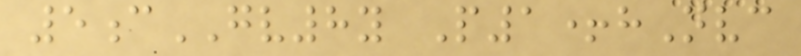5cGV8y P1+hNvc
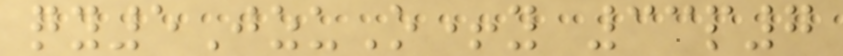qy5JzuO+y 33p7
